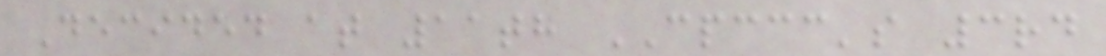Decided at 11th CPCCC's 3rd
